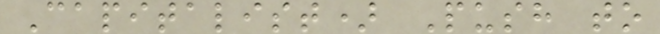Capitalist) Push to
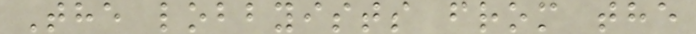The lobbyists from the
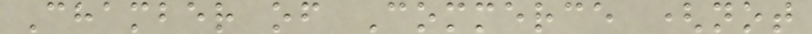Chamber of Commerce (not
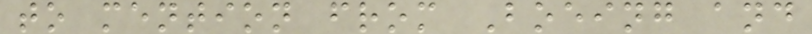to mention from Boeing and
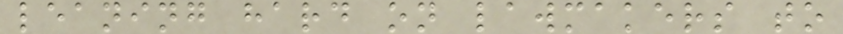leaning hard on lawmakers to
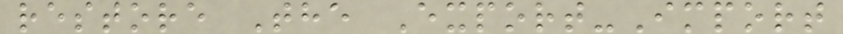restore The Export-Import
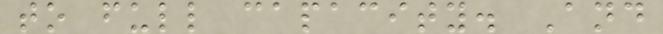to full capacity. And
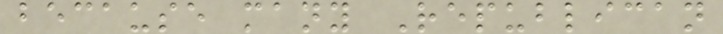because many Republican
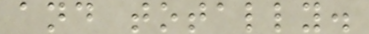and totally.
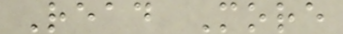Read More
